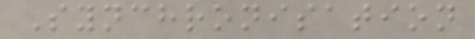Synchronisation
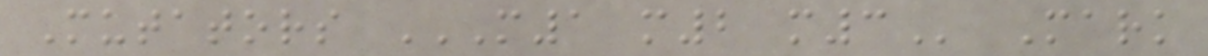Mutators M1 M2 M3 Mark
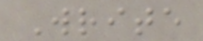Write
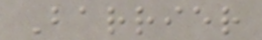Barrier
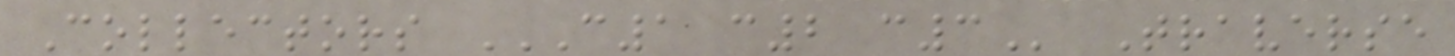Collectors C1 C2 C3 Traverse
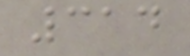314
